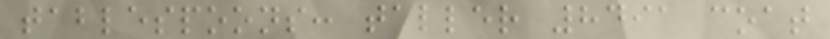tablespoons: taller 8491 coat
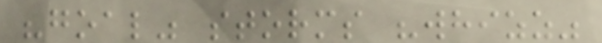"goal" storms "whizz"
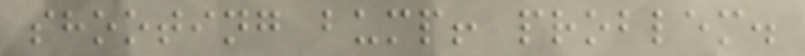shooting bump! problem.
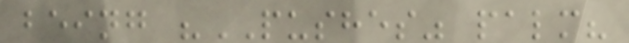being "PUSHES" palm?
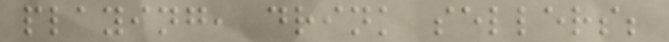playing, drink sellers;
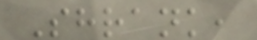Shrank,
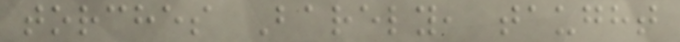torches Barely, taught
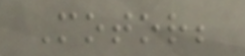Motor;
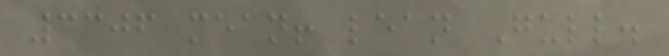3306 mean! lean Gull.
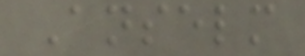Anselm
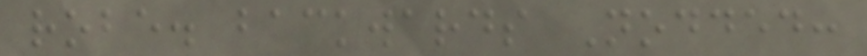robe. backwards Nodded:
